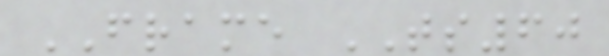FRAME TS60
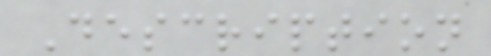Description
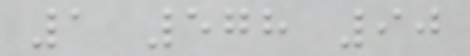1 578 90
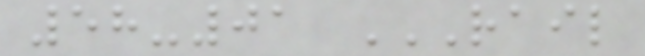58-01 RAIL
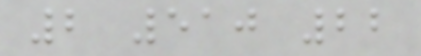2 510 22
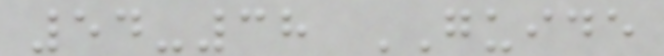54-38 GUIDE
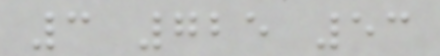3 725 53
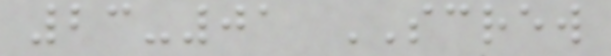23-01 SCREW
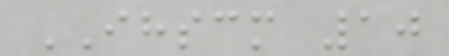IHSCM 10
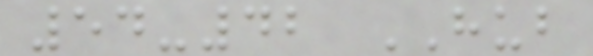54-42 HUB
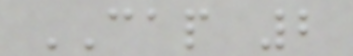CAP 2
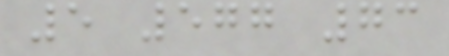5 577 73
